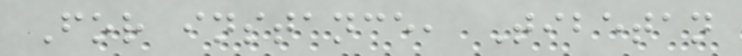For instance, Tibetan
